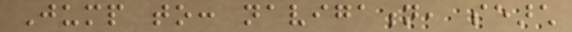Jump to: navigation, search
